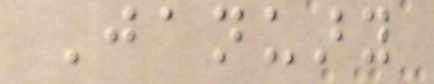January
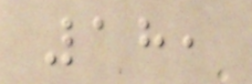18,
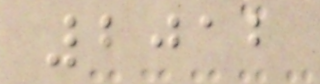2012
